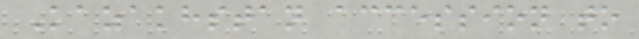Kazakhstan accession to
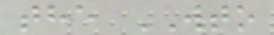the WTO
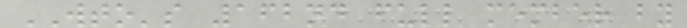WTO's 162nd full member by
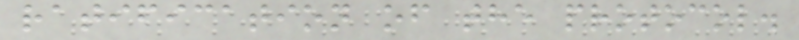ratification of the protocol.
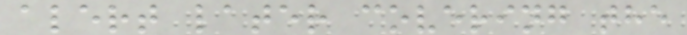alert later covering the
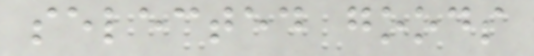selected goods
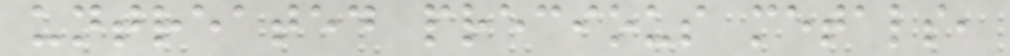untreated precious metals,
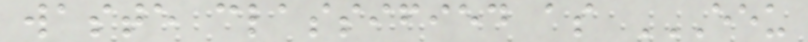waste classified as EEU
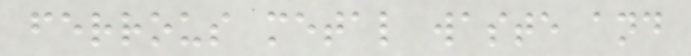ferrous metal waste and
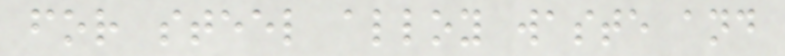for steel alloy waste and
